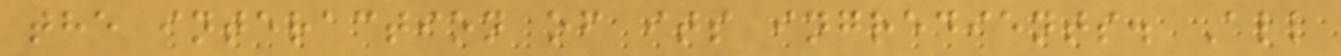the interaction of its ingredients. All
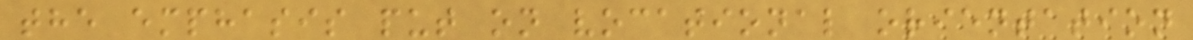the emphasis put on vocational orientation
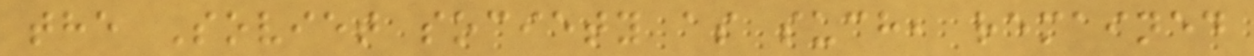the Soviet society as such, remained
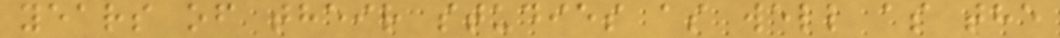years of their studies as well as the
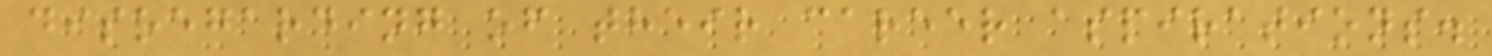disregarding of their career aspirations.
